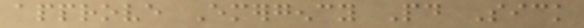approve Emergency Paid Sick
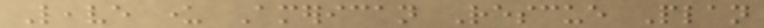Leave under American Rescue Plan
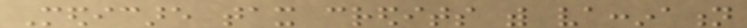Medicare tax credits with vaccination
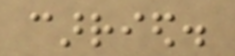carried.
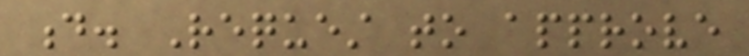d. Request to approve
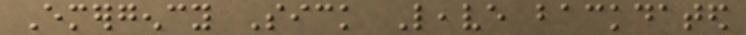Emergency Sick Leave backdated
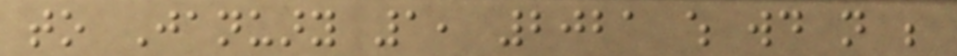to January 1, 2021 which would not be
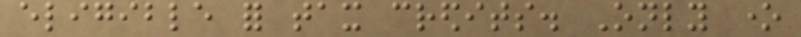eligible for tax credits. Only one
